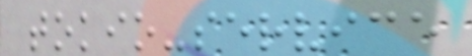tokio-service
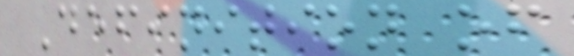Definition of
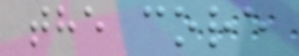the core
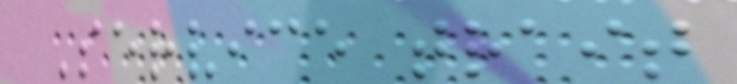Service trait
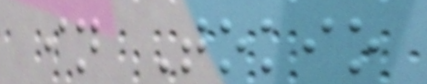in Tokio
